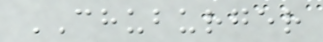CHUBURGER
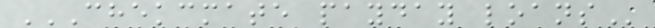CHEKCMATE PAYDAY LOANS
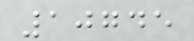10745
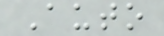Auto
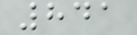841
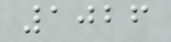1026
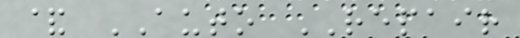& AUTO REPAIR
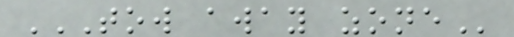TOW AWAY ZONE
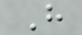H
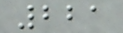221
